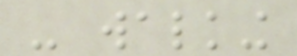- walking
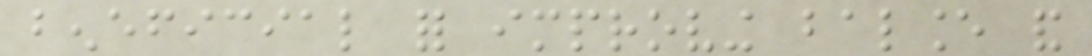beneficial for improving balance and
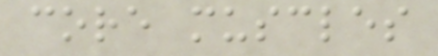core muscles
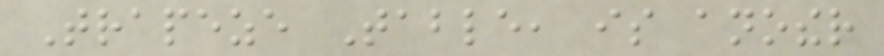Trapeze Table, is another
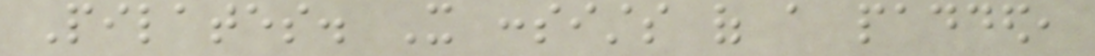Pilates. It consists of a padded,
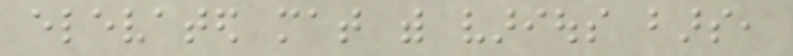elevated mat with various bars,
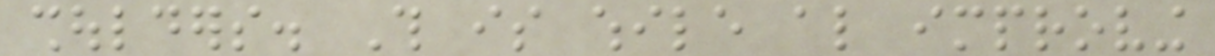shoulders. This is while also improving
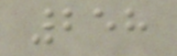258
